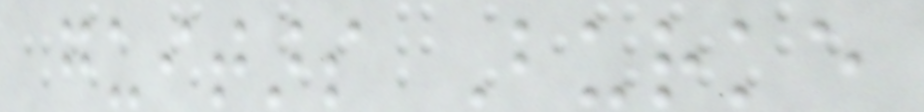guitars Burke
